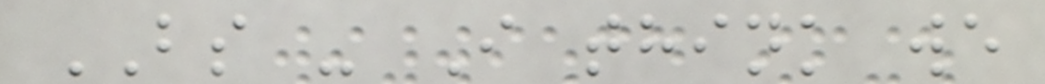BS - I think we
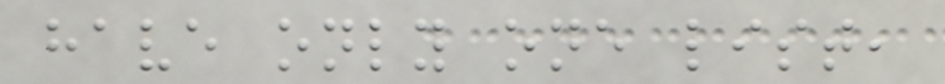have only one list,
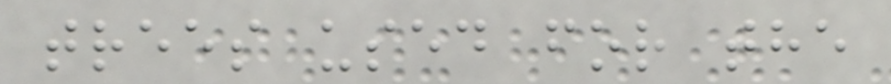trees used for the
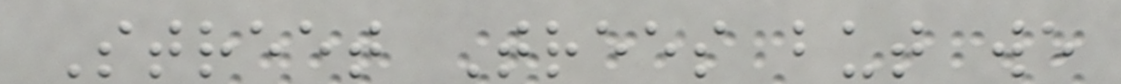Street Trees but we
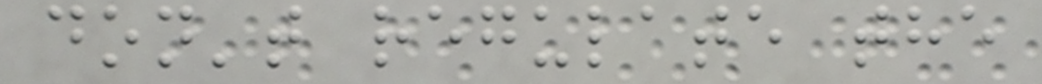don't regulate the
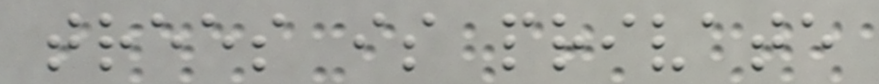trees is private
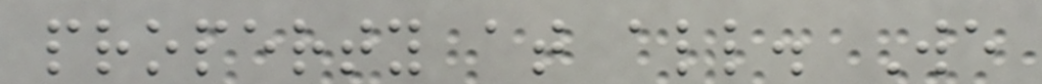property at all. We
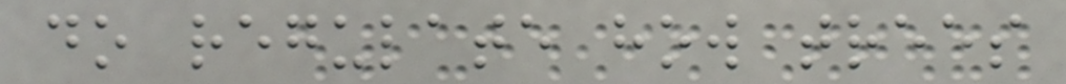do regulate how trees
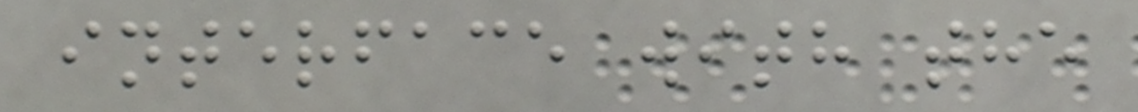interface with the
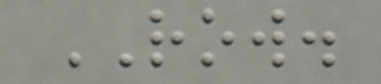ROW.
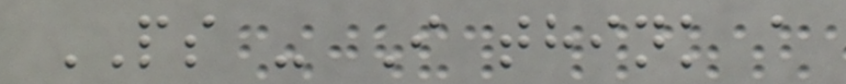PS - I think a
